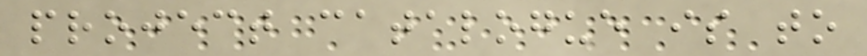project catalogue is to
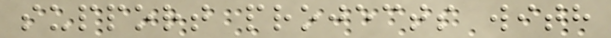support projects with
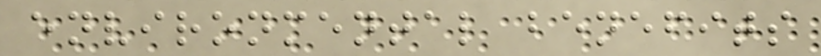environmental benefits
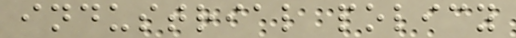industrial policy
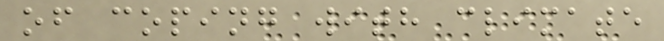of coping with climate
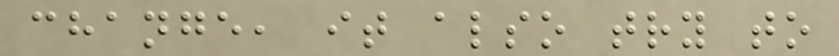change, it also try to
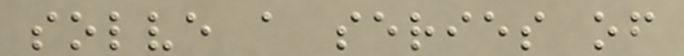solve a series of
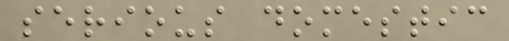serious domestic
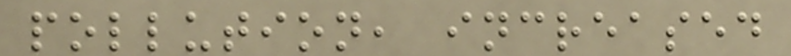pollution, increased
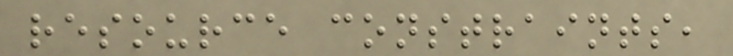resource constraints,
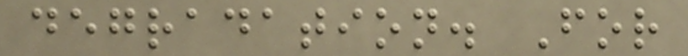degradation. For
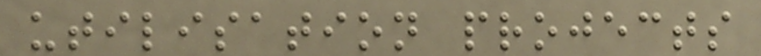utilisation projects
